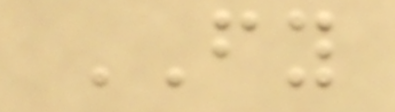FY
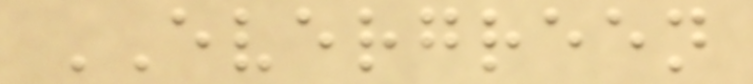EVERGREEN
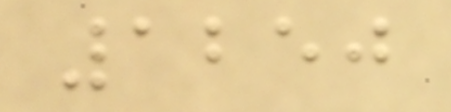1250
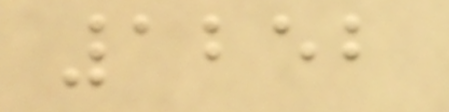1252
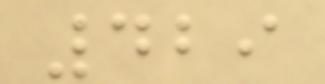429
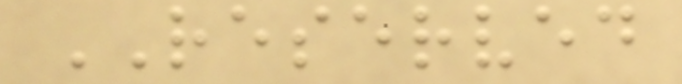RESERVED
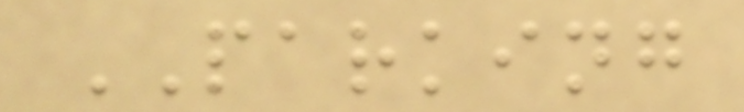PARKING
